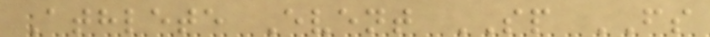Athlete Event SP FS
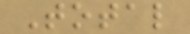Total
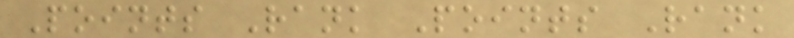Points Rank Points Rank
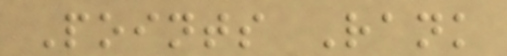Points Rank
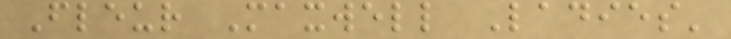Fleur Maxwell Ladies'
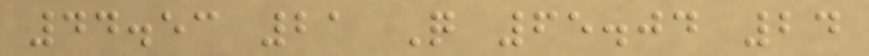44.53 21 Q 65.04 24
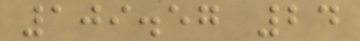109.57 24
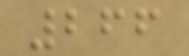266
